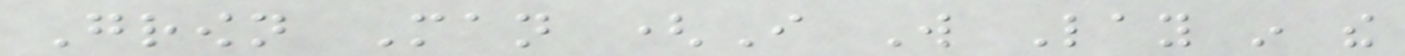Grown Man (I Will Lay in the
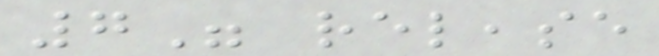7" release
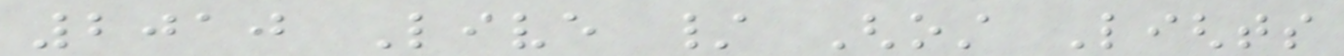2010 Live / Ghost Lights
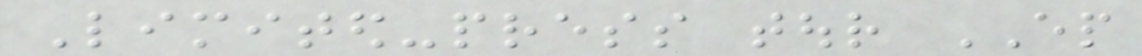Limited-press tour EP
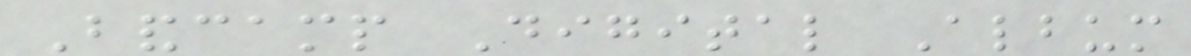Bandcamp Digital Album
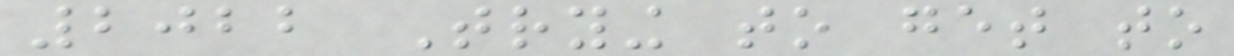2022 Trying to get to
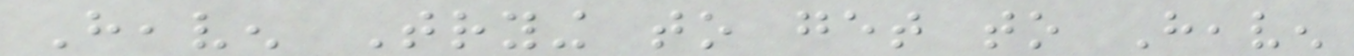Heaven Trying to get to Heaven
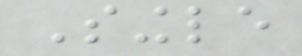Single
